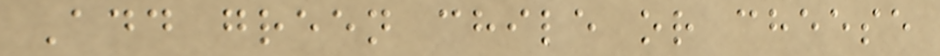Add green chile or cheese
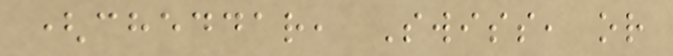(cheddar, Swiss, or
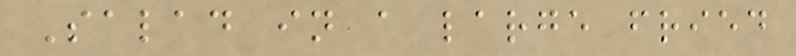Salad in a large fried
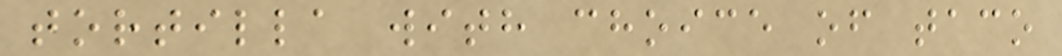tortilla with choice of taco
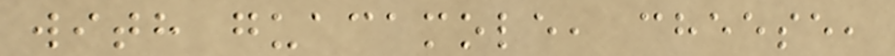with guacamole, cheese,
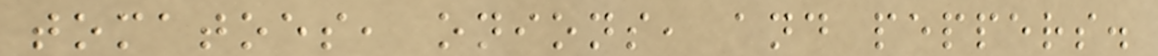tomatoes, onions, and peppers.
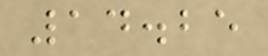14.25
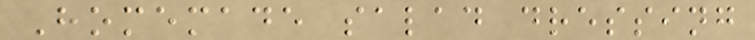Homemade salad dressing
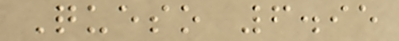Queso 6.95
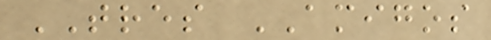TRES AMIGOS
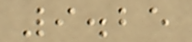9.25
